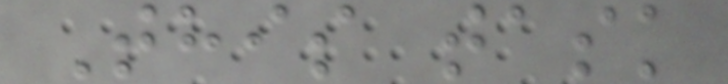This task
